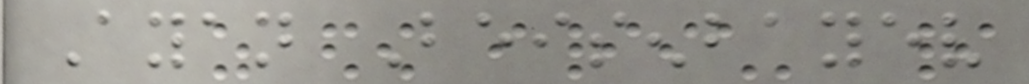Ayan Beisenbayev
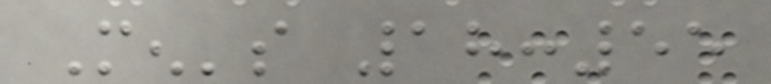Men's 18:55
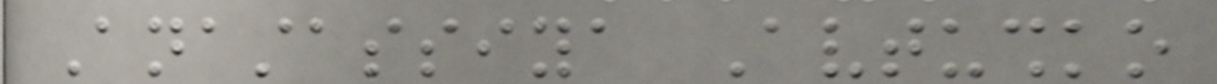Anastassiya Avtushko
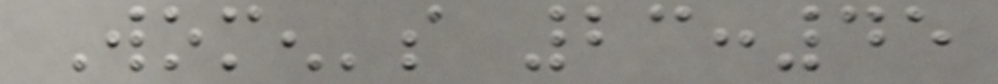Women's 23:45
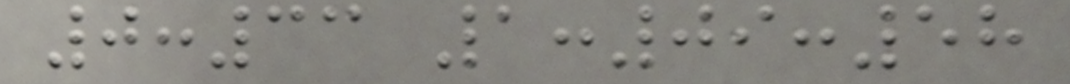0:33 1:09:58
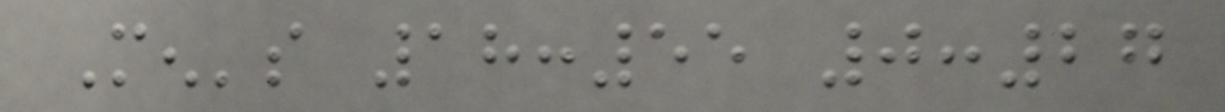Men's 18:55 0:27
